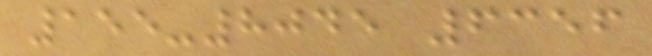155-8045 6356
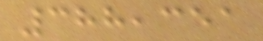388,351
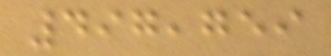497,759
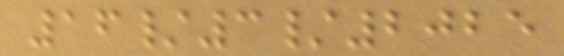16/3/2025
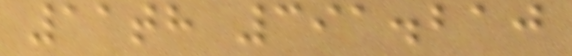11th 391.210
